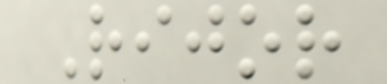Rijor
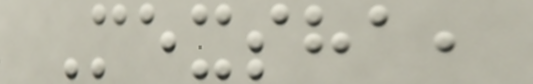Mexsha,
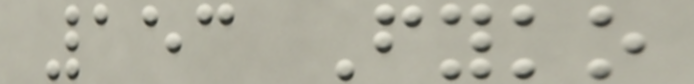153 Fyko
